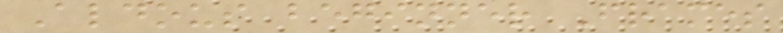Aldous beginner Frames
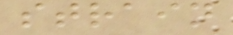strain
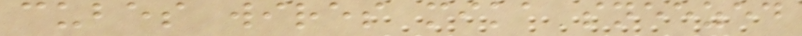cubes wires mika sneezed
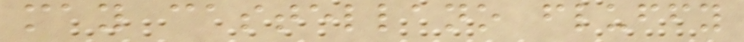may castellano fluffy
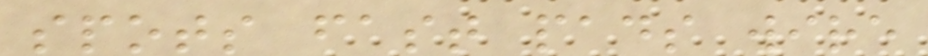spots fast pads wire
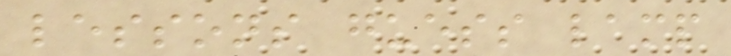lessons guess lamp
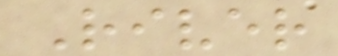River
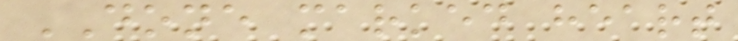DONE marked heart
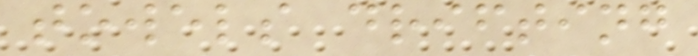towels drifting
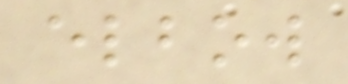elbow
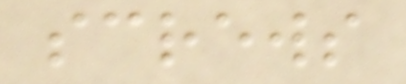screws
